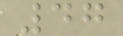47
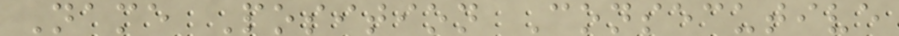Name Position Consecutive
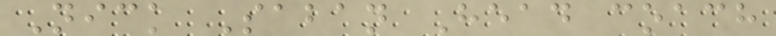Nick Saban Head coach
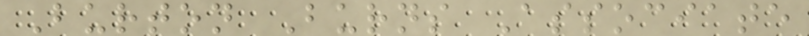Burton Burns Associate
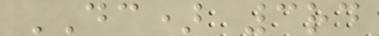DC) 3rd
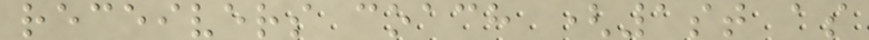receivers coach (1st as
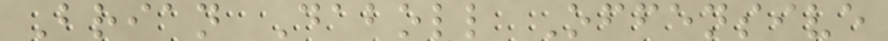Brian Daboll Offensive
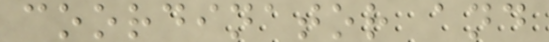coordinator and
